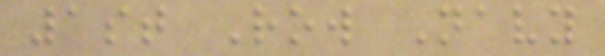1st Row Navy
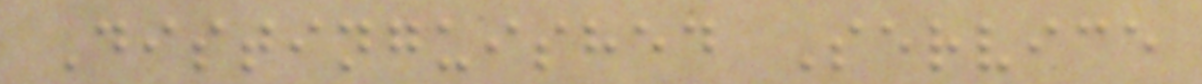Distinguished Service
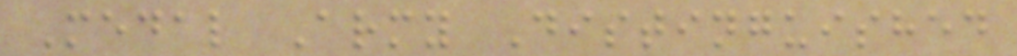Medal Army Distinguished
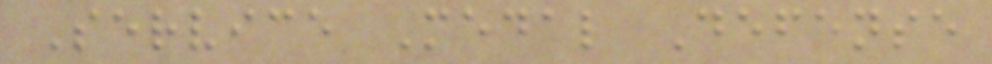Service Medal Defense
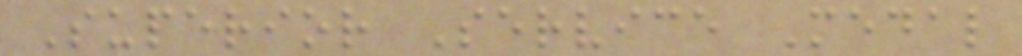Superior Service Medal
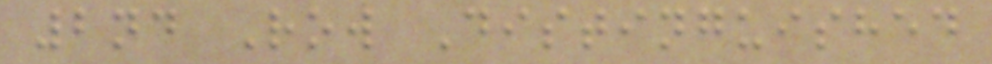2nd Row Distinguished
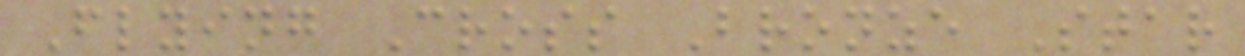Flying Cross Bronze Star
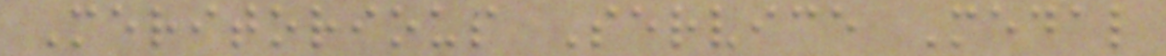Meritorious Service Medal
